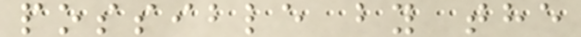possible by the
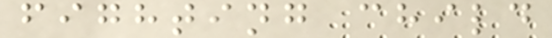fighting child
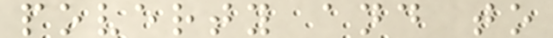poverty and to
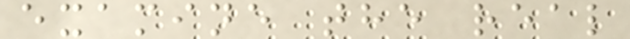examine the real
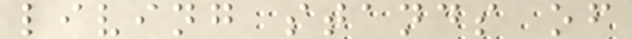living stands of
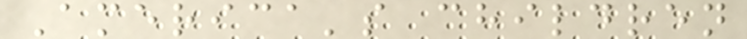America's children
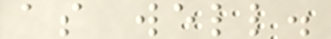as well.
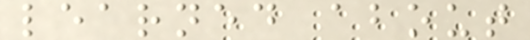learned about
